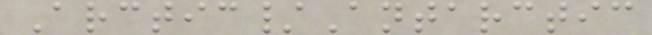Arctic/Antarctic
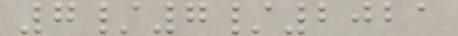7/7/2021
